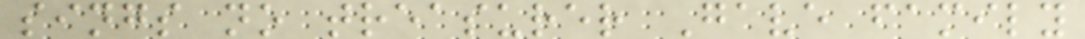sings no treasurer Gave family
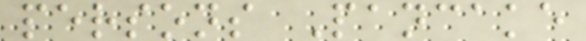persons Pancake
